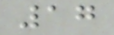17
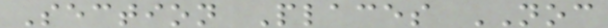Section Places NOC
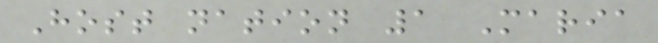Host nation 1 Maria
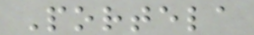Portela
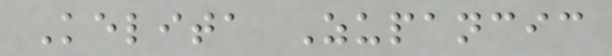Kelita Zupancic
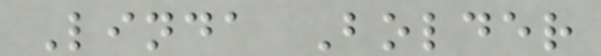Linda Bolder
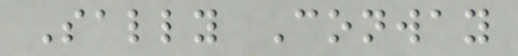Sally Conway
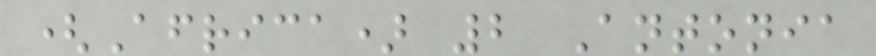(Africa) 2 Antonia
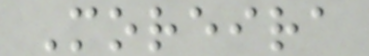Moreira
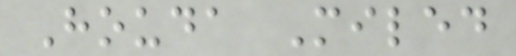Houda Miled
